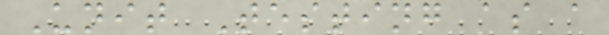Unit Testing as a
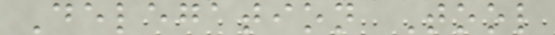Delegation Tool
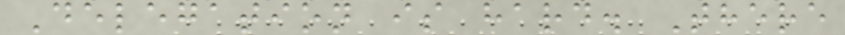Delegation is hard. There
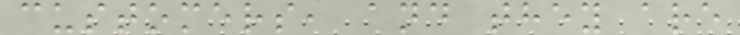customers, and they are
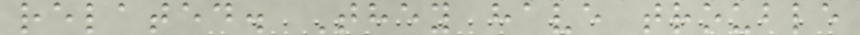related. They have trouble
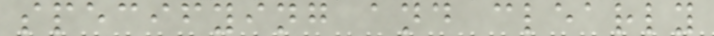specifying and clearly
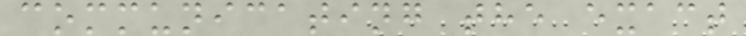communicating the exact
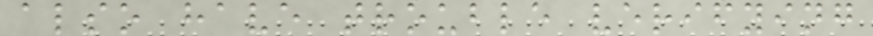also have trouble verifying
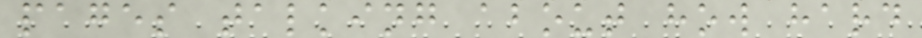pages talking about how hard
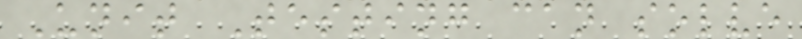Unit Testing can solve
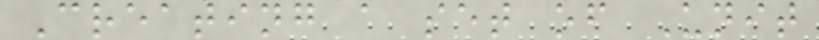Creating a set of Unit
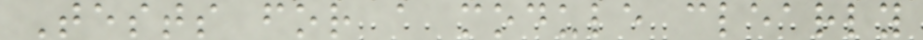Tests for a module clearly
